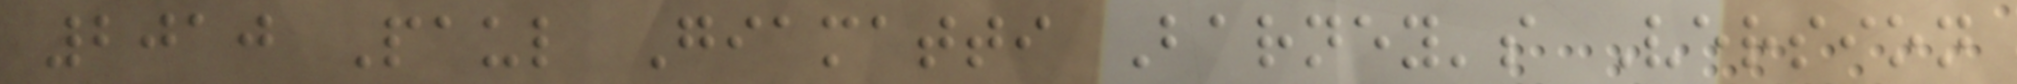2010 Paul Giamatti Barney's Version
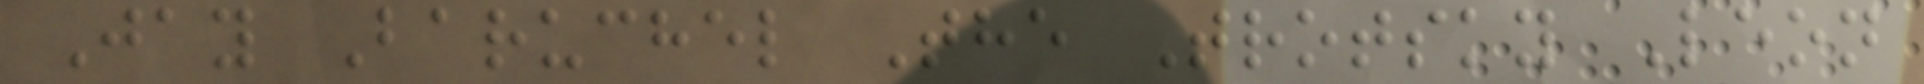Jay Baruchel The Trotsky Leon
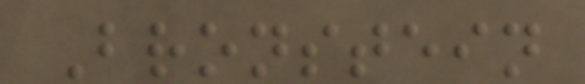Bronstein
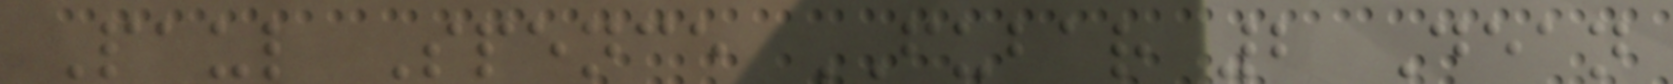Paul Spence FUBAR 2 Dean
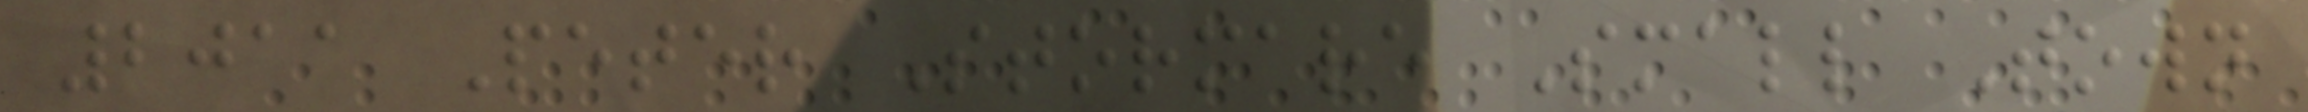2011 Peter Stormare Small Town
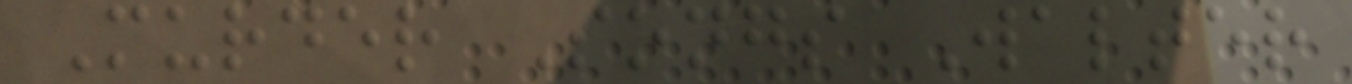Murder Songs Walter
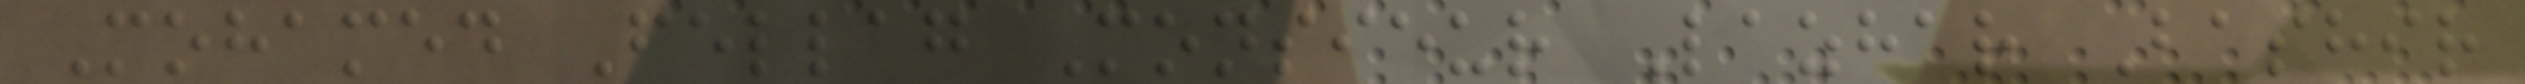Mohamed Fellag Monsieur Lazhar Bashir
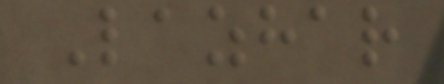Lazhar
